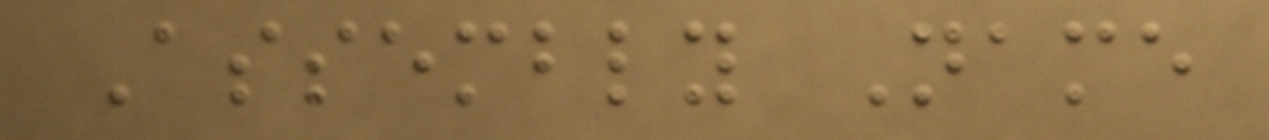Assembly Name
